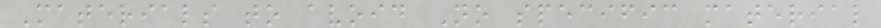Materials to avoid No specific material
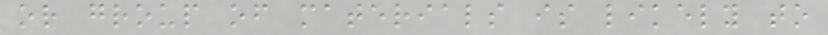or group of materials is likely to
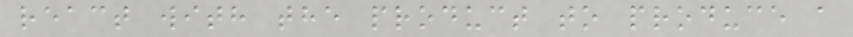react with the product to produce a
